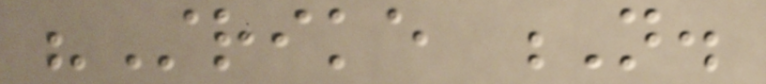"Strike N.
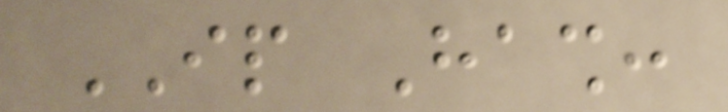IP Hash:
